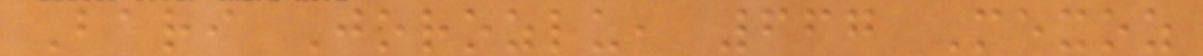Bari Jorozlu, 667 Mexoz
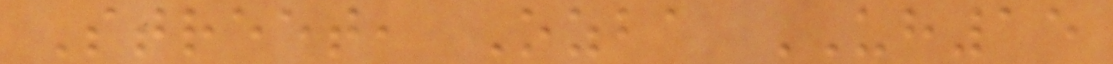Street, Ozba UH15
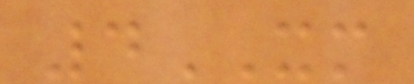4XM
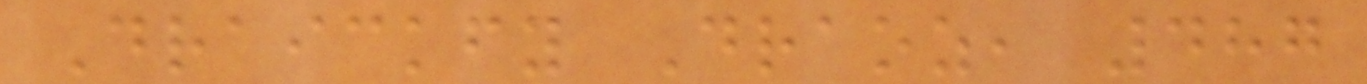Draickfy Draoz, 487
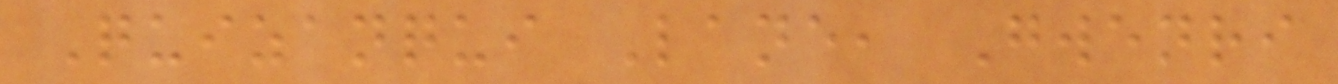Quizanqui Lane, Gwenri
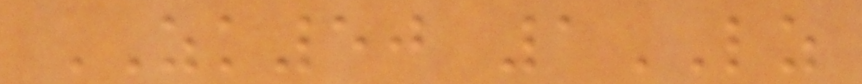ZK50 1LZ
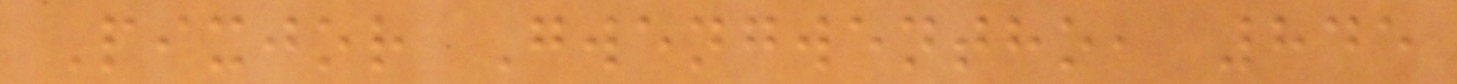Pixjor Gwengwentho, 845
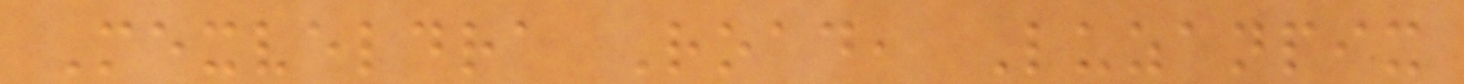Mexveldra Road, Luzanpix
